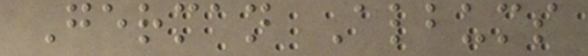German Albums
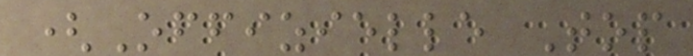(Offizielle Top
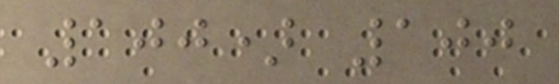100) 100
